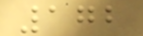172
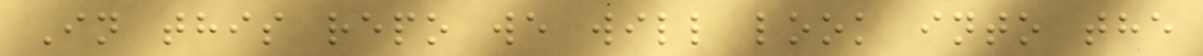In this repo we will look into the
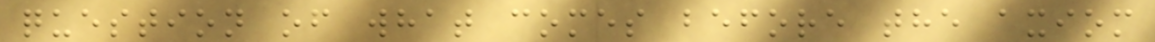question of what comes before the axiom
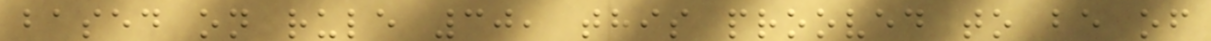based on rule 30, this prooved to be of
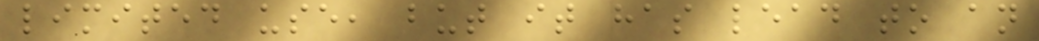limited use, but it has lead to an
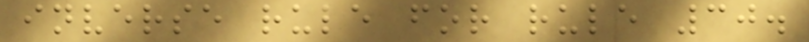inverse rule for rule 30.
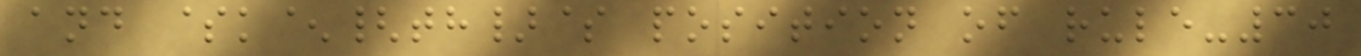and $k^{th}$ position of rule-30
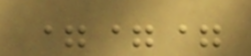===
